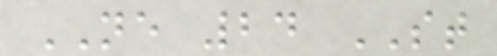NE 24 ST
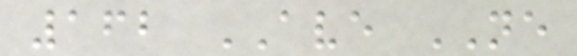162 AVE NE
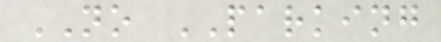NO PARKING
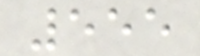555
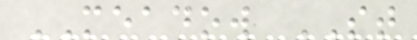MEADOW ST
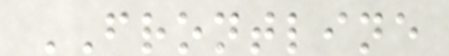FRONTLINE
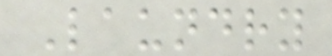Laundry
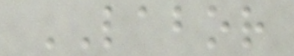LABOR
